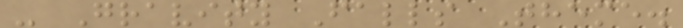- Gravity Falls Theme.
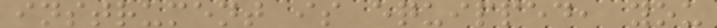instrument is equipped, you
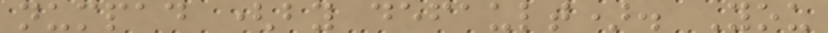numpad (by default). You
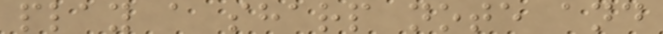play a sharp note and
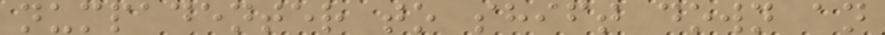numpadenter to shift down an
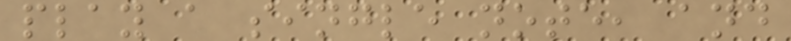play a single note, and
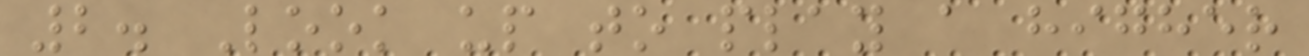2. Look up to play a higher
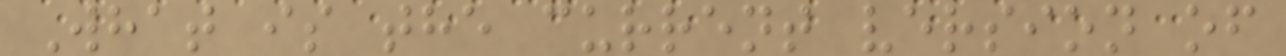What is the current version of
